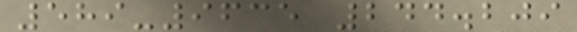589-9635 244.209
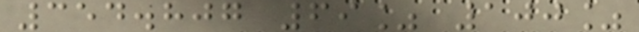354.807 69% 100%
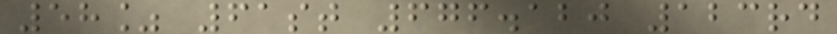58% 61st 676.120 123rd
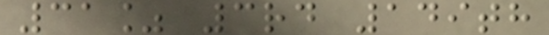31% 3rd 149th
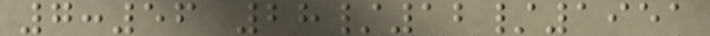7:56 28/12/1951
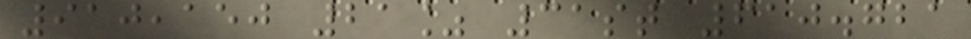910,150 21% 31st 610.721
